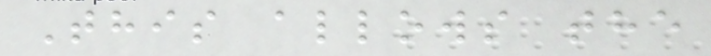This allows the
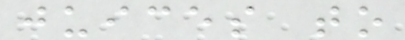juices to
